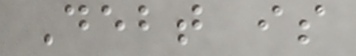Debt is
